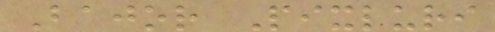Bajor Pixluri
